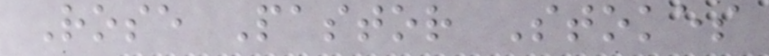Rose Pastor Stokes
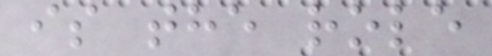is the role
